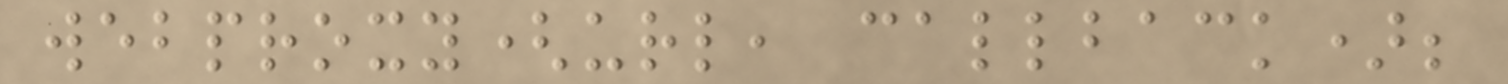webproxy(url, callback);
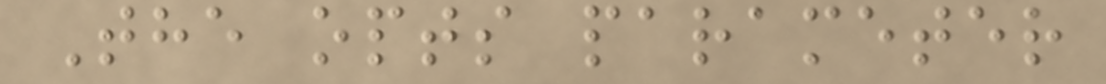The opts parameter
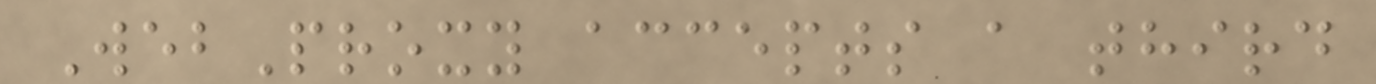WebProxy accepts a third
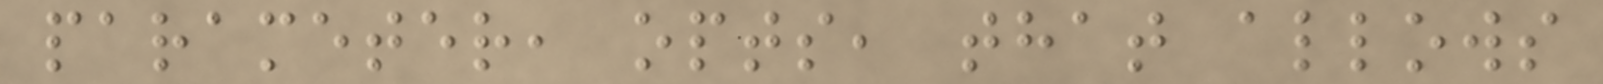parameter, opts, that allows
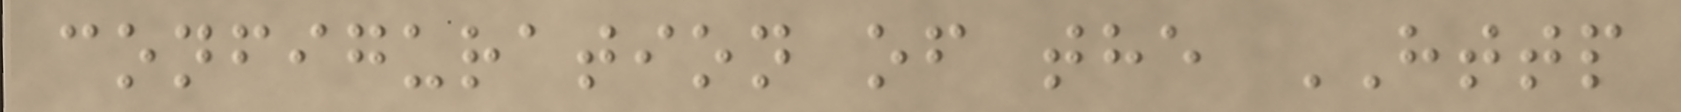configuration of the HTTP
